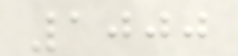1000
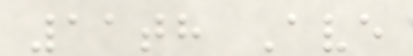11th Ave
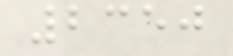2350
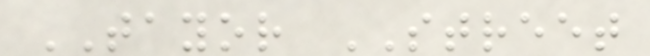TAYOR STREET
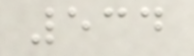534
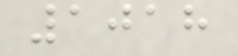1018
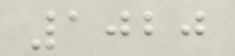1020
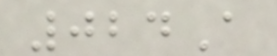024A
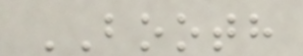BOOTH
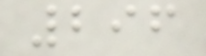296
